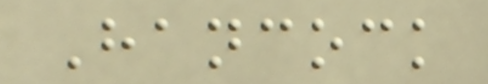Hancock
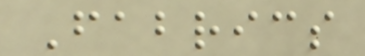Fabrics
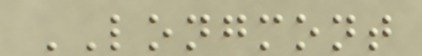LONGMONT
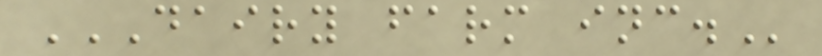DAIRY FARM INC.
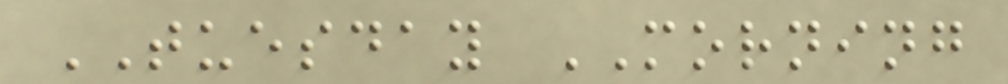TUESDAY MORNING
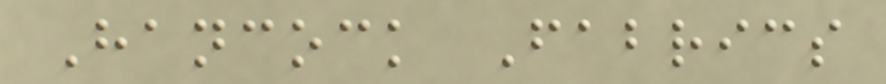Hancock Fabrics
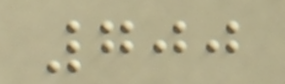700
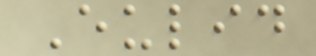Eulid
